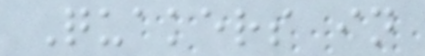Quakers in
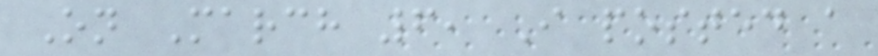On March 6, I posted a
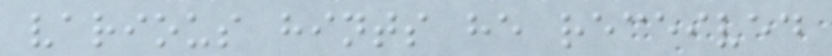various hints he received
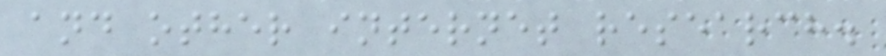and other internet research.
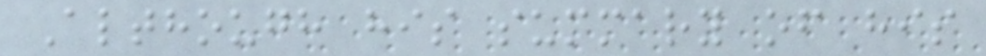Although his summary of his
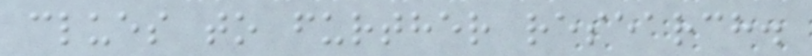clues to further research.
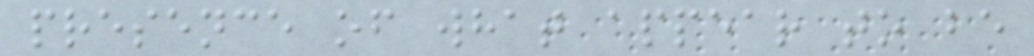presence of what appear to be
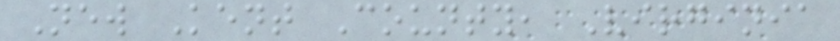New Kent County, Virginia
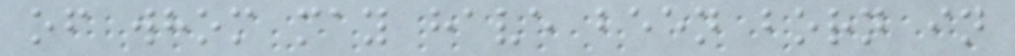of whom may have been born in
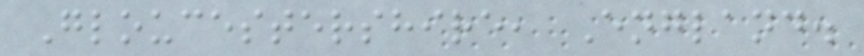Gloucestershire, England.
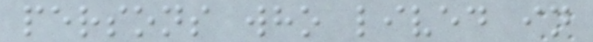persons who lived in
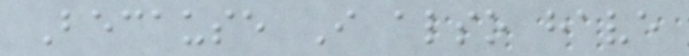Because I also have
